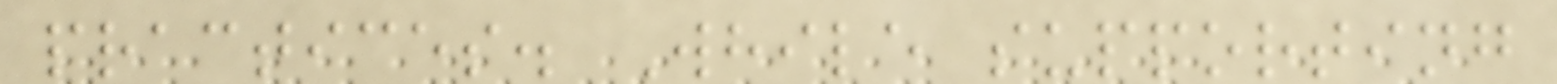practices. While supporting
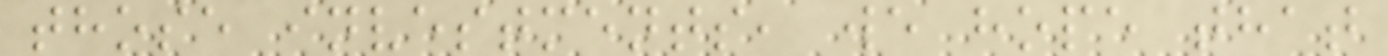those investments, we hope that
